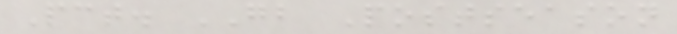Pct. GB Postseason
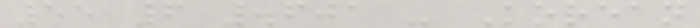55 6 .601 - Korean
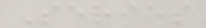Series
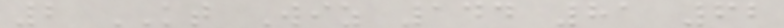2 KT Wiz 144 81 62
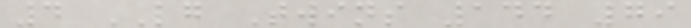4 LG Twins 144 79
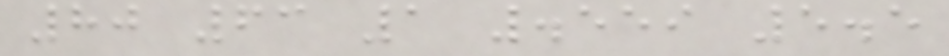80 63 1 .559 5.5
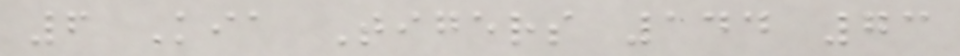6 Kia Tigers 144 73
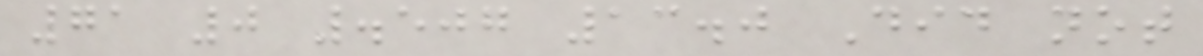71 0 .507 13.0 Did not
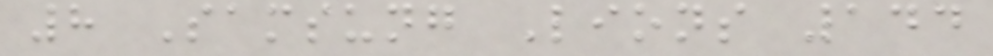8 Samsung Lions 144
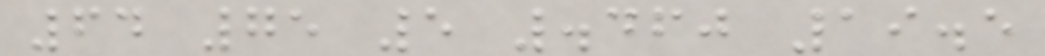64 75 5 .460 19.5
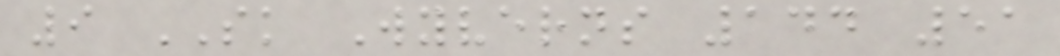9 SK Wyverns 144 51
